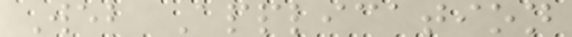Web Application
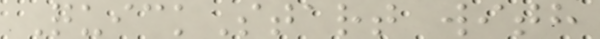QuickStart with
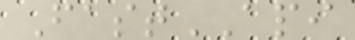FastAPI
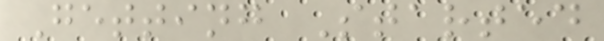Getting Started
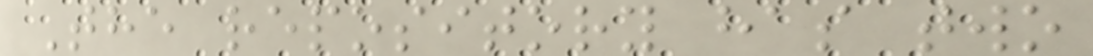The repository has two
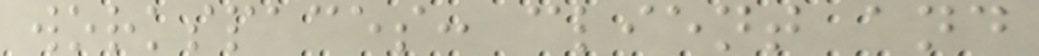workspaces: client and
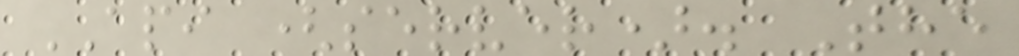API (server). The
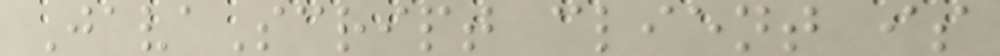JavaScript client is
